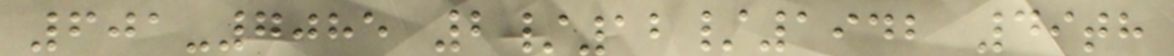601-7085 2/12/1942 49th
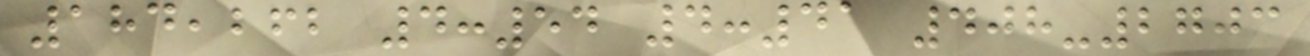184,262 4:54 4:41 408-2703
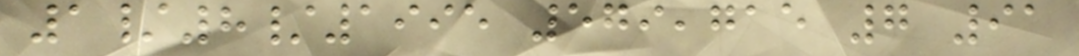1/8/1995 579,715 7 91
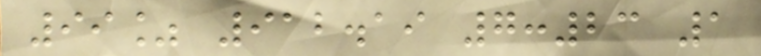99% 912.19 7:23 1
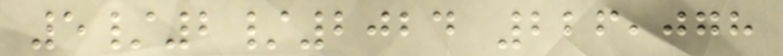5/2/2024 226,078
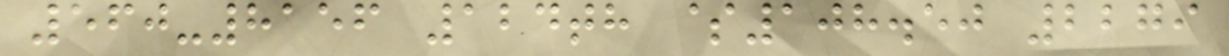560-8156 124th $108.50 2279
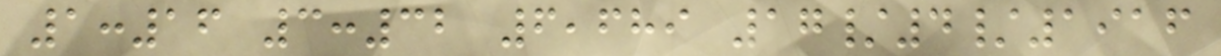1:16 3:32 6,689 17/4/1916
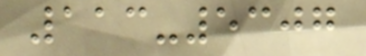113-5307
